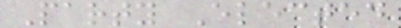Party Elected
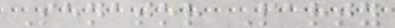Senator Party
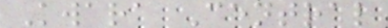Kwara Central
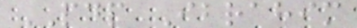PDP Ibrahim
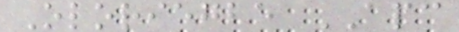Oloriegbe APC
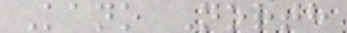Kano North
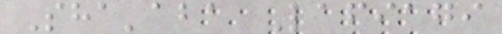Sha'aba Lafiagi
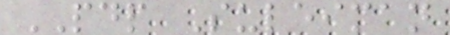PDP Suleiman
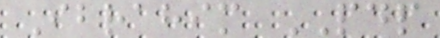Ibrahim PDP
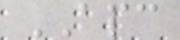APC
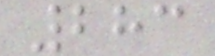283
